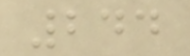244
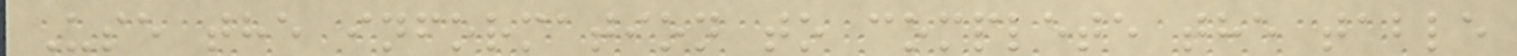Use the information to complete the table
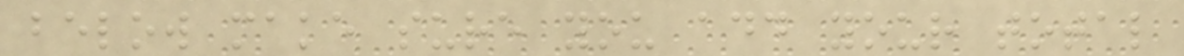below make sure you add your total
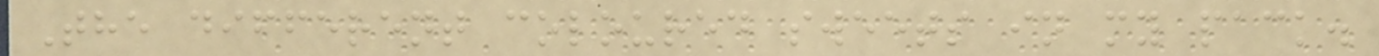The different coloured sweets in my pack.
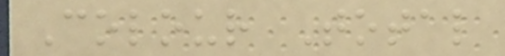Colour Total
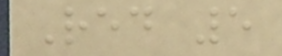Red 5
